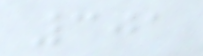301
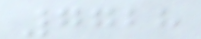7728
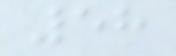58
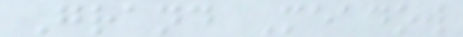Grand Meadow
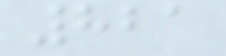821
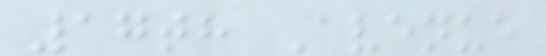17th Avenue
